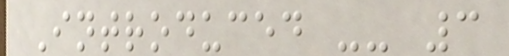Introduced -- 3
